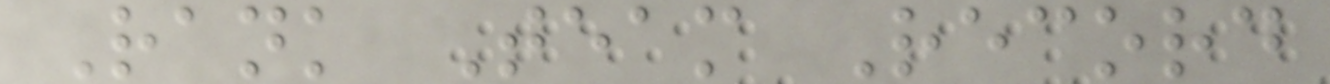Rank Team Record
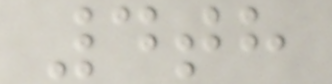4th
